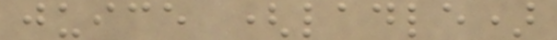juice (ladle)
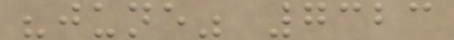"june" 7323
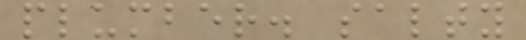plumber. salty
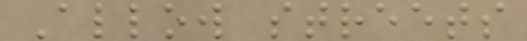Allow streets
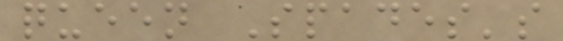queen Spades's
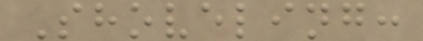Shoveling:
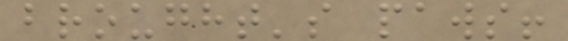brought's paws!
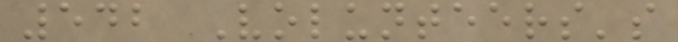542 Volunteers's
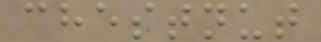chestnut
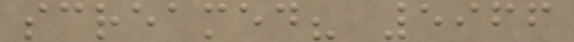screamed? 5966
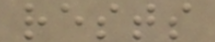rests
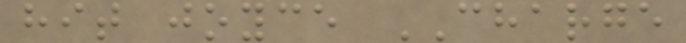hit joyce CHARGE
